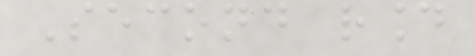Second round
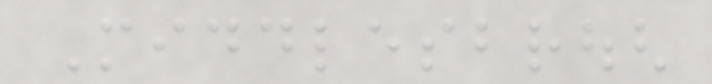Middlesbrough
